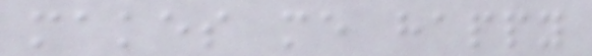makes me happy
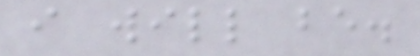i will be.
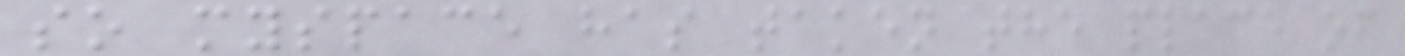so myspace has taken the place of
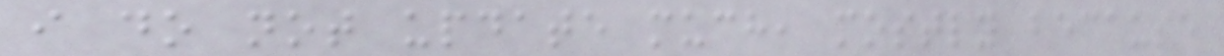i do not update much, mostly because
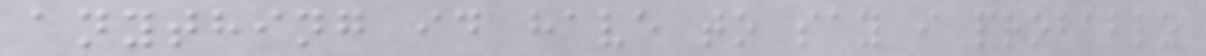anything id have to say i probably
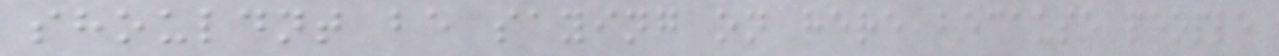shouldnt be saying on here because people
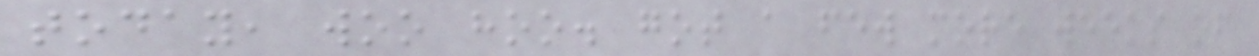today, woo hoo. got a few more weeks of
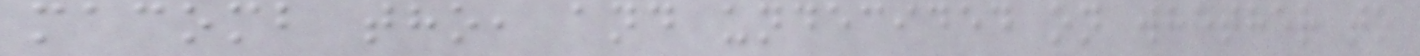macomb tho, and undecided on whether to
